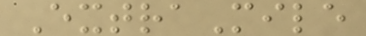ExtraMile
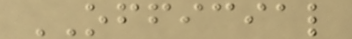OFFICIAL
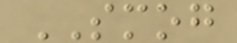SMOG
